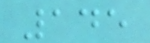145
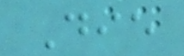Die
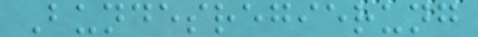Bundesregierung
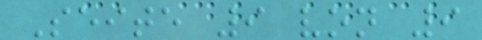Seite 9 von 9
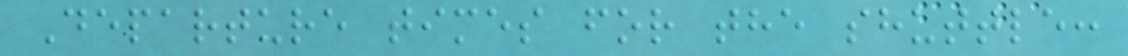Departure times for the shuttle:
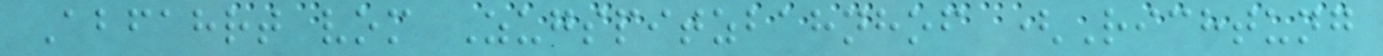Abfahrt vom Zugspitzbahnhof (Richtung
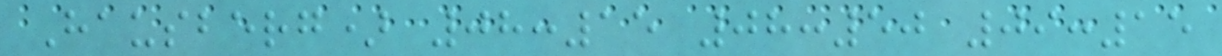Hausberg) 08:15 08:50 09:15
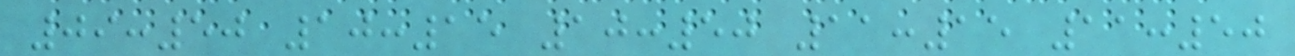09:50 10:15 10:50 11:15 11:50
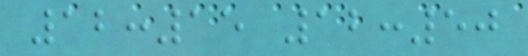12:15 12:50
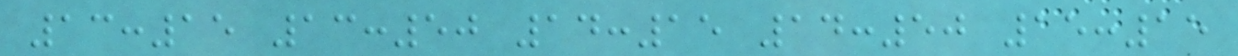13:15 13:50 14:15 14:50 15:15
